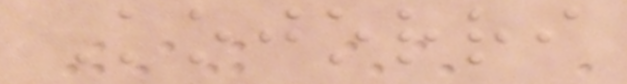Kojorri
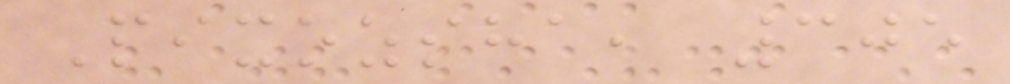Pixozsha, 305
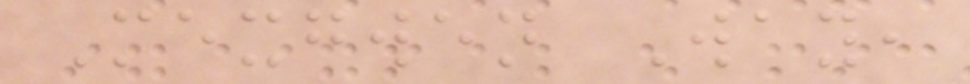Mexgwen Way,
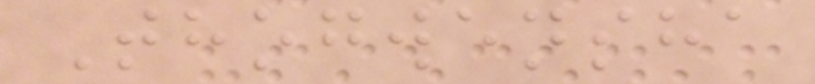Thogwensha
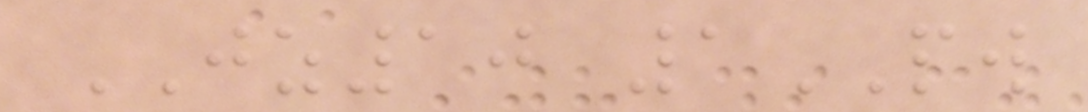JZ10 1PW
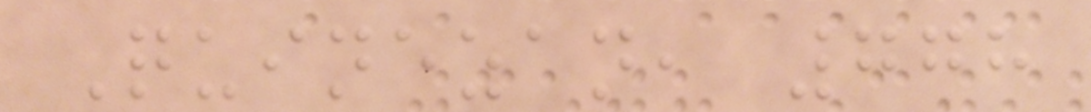Quinezan, 778
